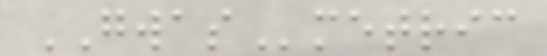GWASmetric
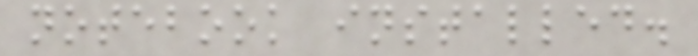notebook installed.
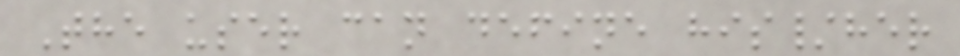The user can define his/her
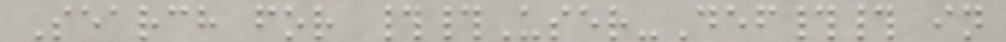Search for ##User-Def## in
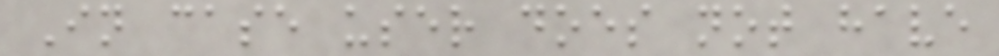In case user does not have
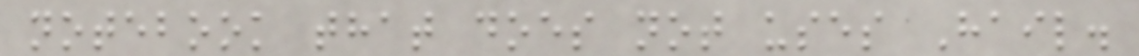notebook that does not uses Hail.
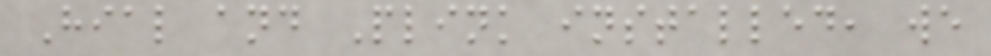Hial and Plink installed, we
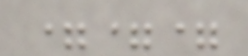===
